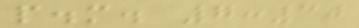p.m. 7:30
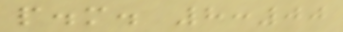p.m. 8:00
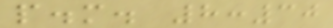p.m. 8:30
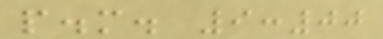p.m. 9:00
